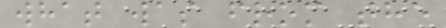what was from the
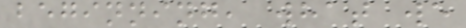beginning, what we
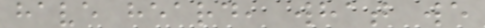have heard, what we
